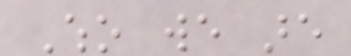Who we are
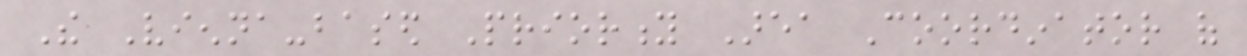The Vienna-based Priority Area Coordinator of
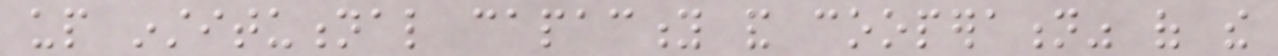up institutional capacity and cooperation" of the
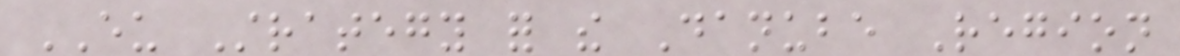EU Strategy for the Danube Region
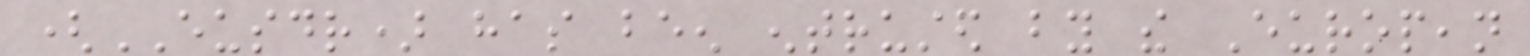(EUSDR) has been entrusted by the European
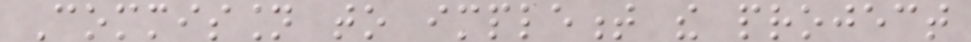Commission to implement the project
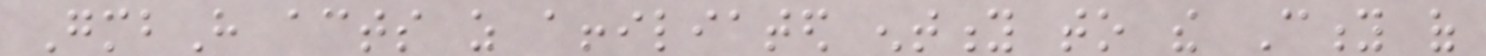GmbH acts as affiliated entity to the City of
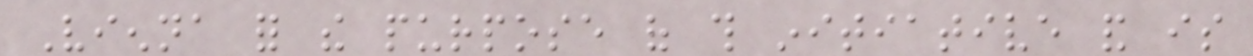Vienna for the purpose of this initiative and is
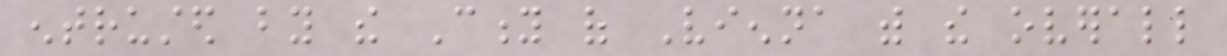entrusted by the City of Vienna with the overall
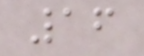16
